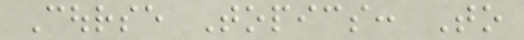Course Topics: To
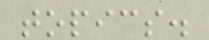topics.
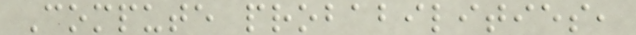Compute probabilities,
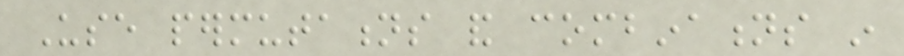Use permutations and combinations in
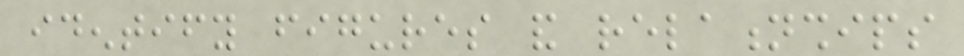identify figures and relationships
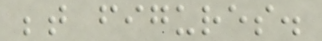between figures.
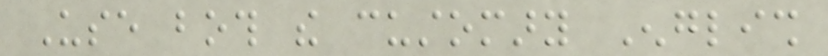Use both the customary English
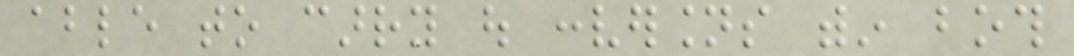able to carry out conversions within both
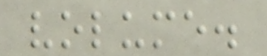volume.
